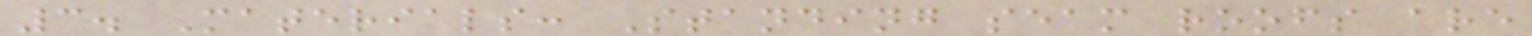3. Materials: Standing seam roofs are
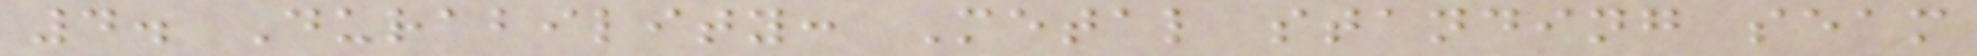4. Durability: Metal standing seam
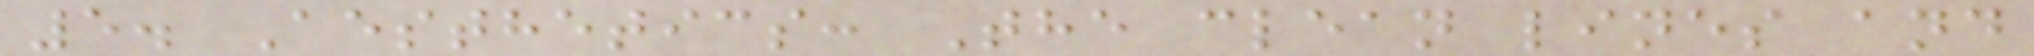5. Aesthetics: The clean lines and
